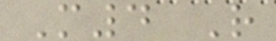M4 R
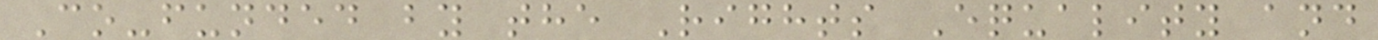Co-funded by the Rights Equality and
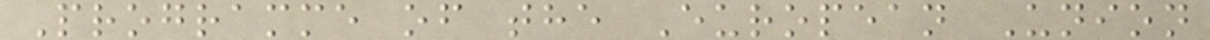Programme of the European Union
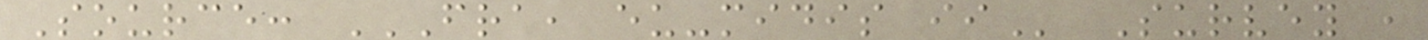Source: FRA, EU-MIDIS II Survey ,
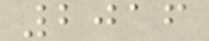2016
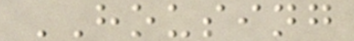HOUSING
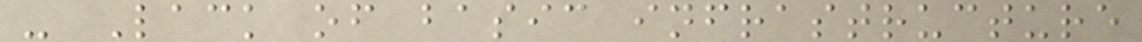- Lack of basic infrastructure
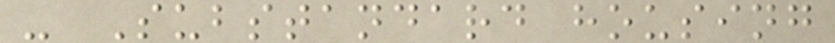- Substandard housing
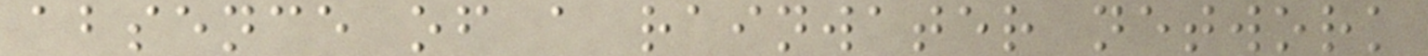absence of a rainwater network
